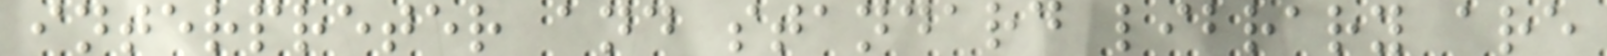interpreter and standard library are
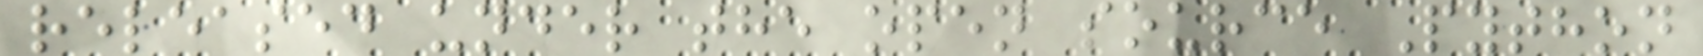released under the open source Python
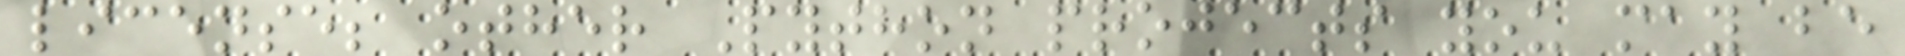license; other Python projects you may be
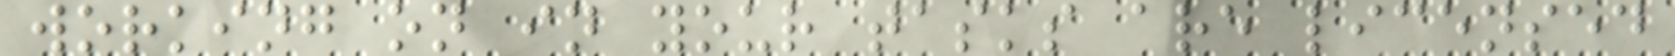working on in your tasks are licensed
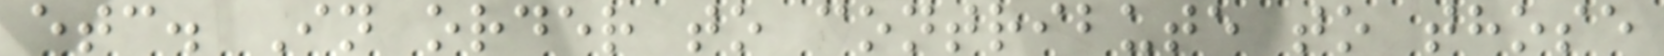etc. In order to contribute to those
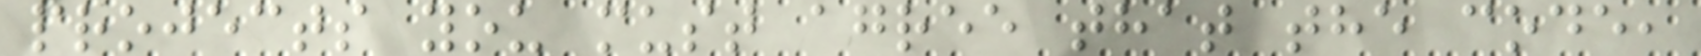projects you must agree that the code,
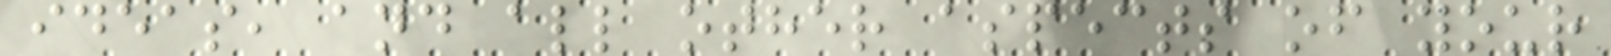ideas, and all other aspects of your
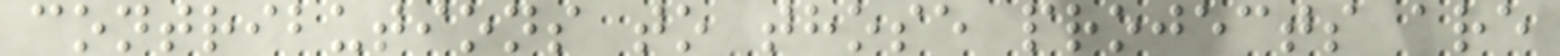contributions to those projects are
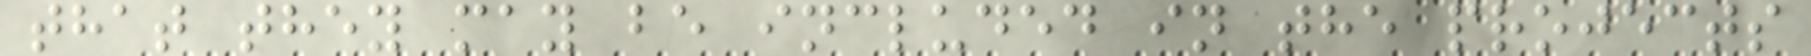that they may be included in the projects
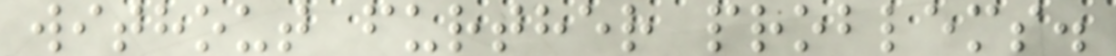without further problems.
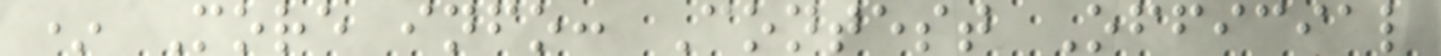* More info: Contest Official
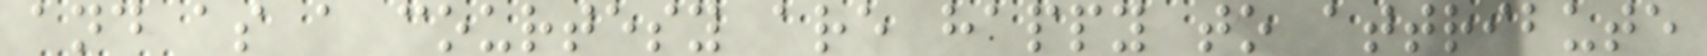and as a courtesy are happy to attribute
